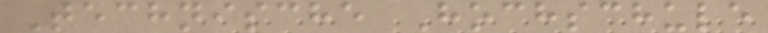Technische Hochschule
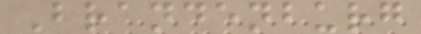Brandenburg
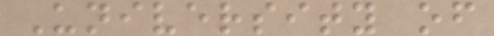University of
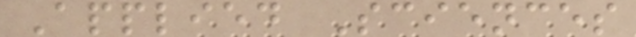Applied Sciences
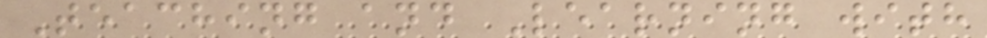Teaching and Learning with
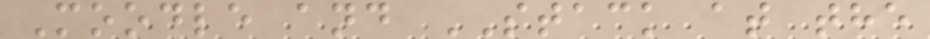Moodle and STACK at the
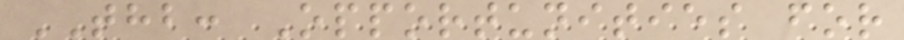THB: Opportunities for
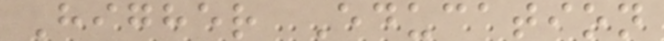Higher Education
